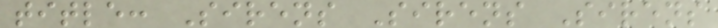title: Sirens Sirens Sirens
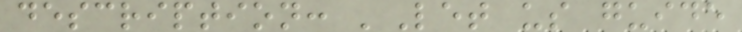description: 'Let us guide
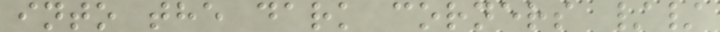into the dark corners //
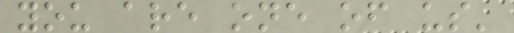you are one of us'
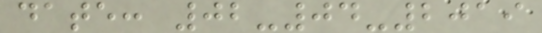date: 02-04-2019
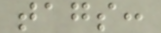tags:
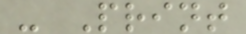- Print
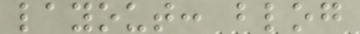layout: blog
